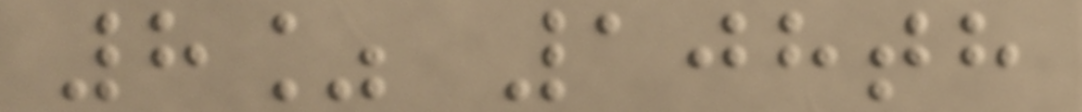8% 108th
